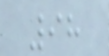98
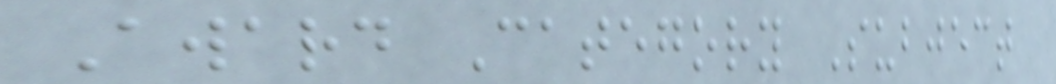Award Category Subject
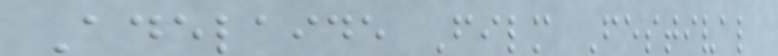Adelaide Film Festival
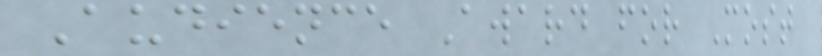Audience Award for Most
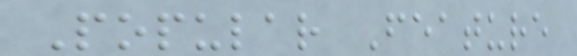Popular Feature
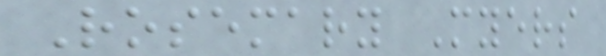Rosemary Myers
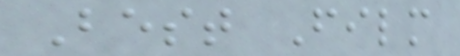Best Film
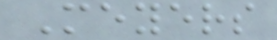Meyers
